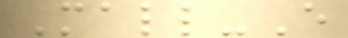Mall-E
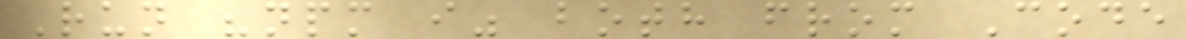Run "npm i" both from Code
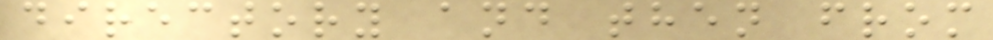directory and then from
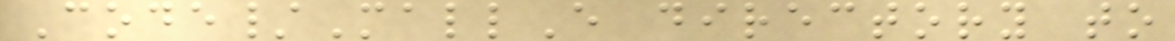Code/MallE directory to
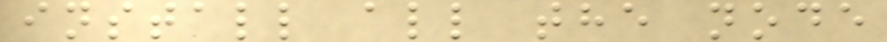install all the node
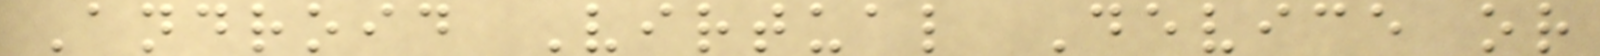Android Virtual Device or
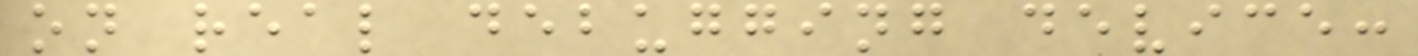on real debugging device:
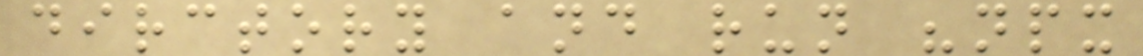dirctory and run "npx
